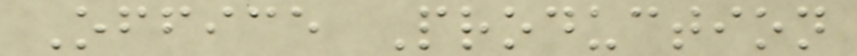Office Production
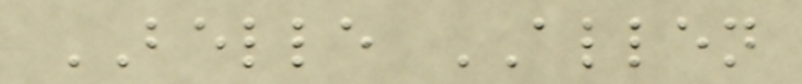BELLE ALLEN
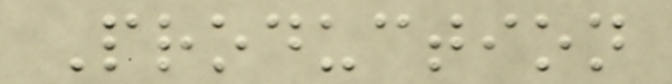Production
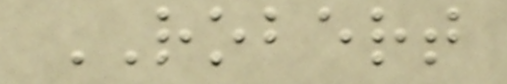ROBERT
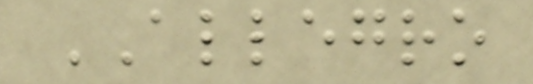ALLEGRO
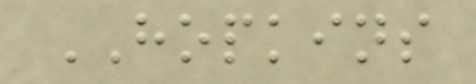HOPKINS
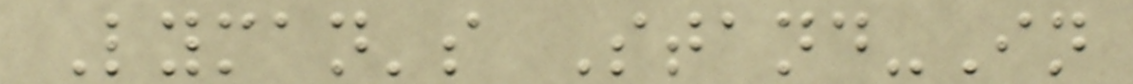Lyman's Stand-In
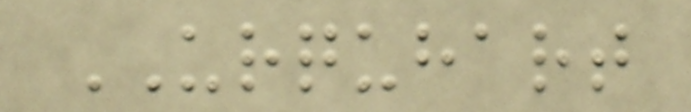URQUHART
